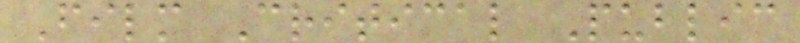Film Critical Public
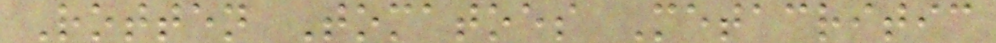Rotten Tomatoes Metacritic
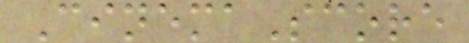CinemaScore
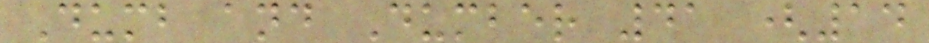Dumb and Dumber 41 (14
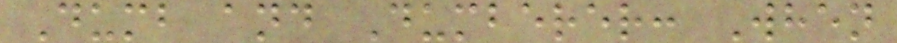Dumb and Dumberer: When
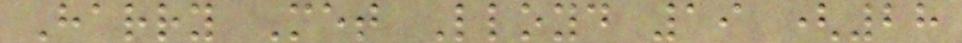Harry Met Lloyd 19 (28
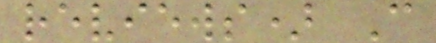reviews) C
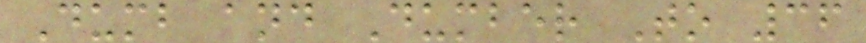Dumb and Dumber To 36
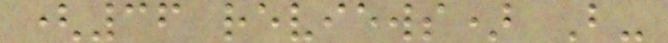(36 reviews) B-
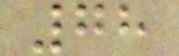78
